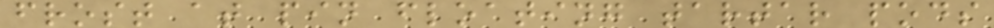frost at pin floating tartar pods
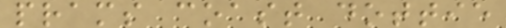prams coast dottie
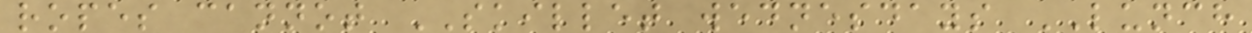ropes cannot SKILLET wednesdays LUNCH
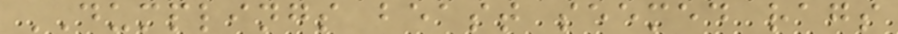DUMPLINGS beast seemed rags
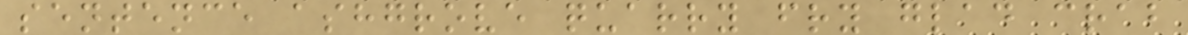sentence ashgrove quarry fry glad crab
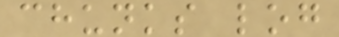chunks log
